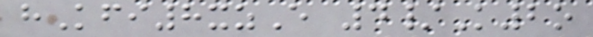hKfi8xzE 4/K2o
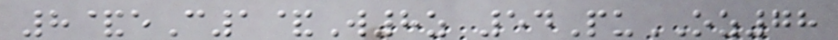8&eC1&W8z 54PuOZ78
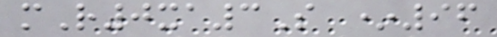mR0xa3S *96
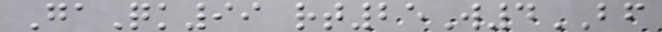GaQk99 rt25W4BF
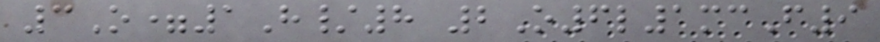3O=1H/8 2O6l1mcF9
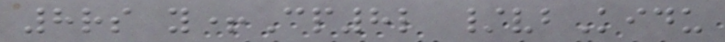8rs y+Cp8l /vbKidu
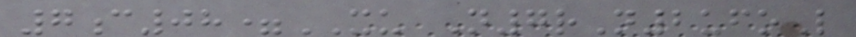7c08=XU N7rN2ufoL
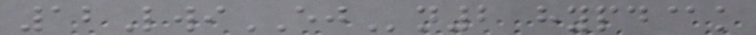12LwiEJn2 hypd@k
